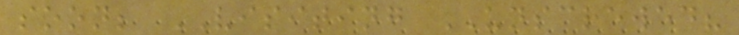soon; VISITING UNSCREWED?
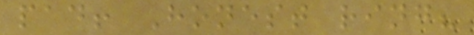pad! Honest ring?
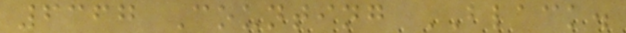6367 Counting BLACK.
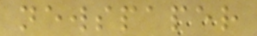newspaper
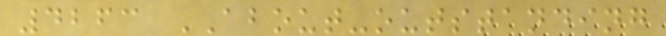4263 ABOUT-outstanding
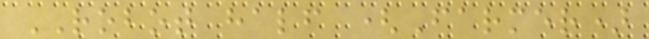ROBOT half (Farmer)
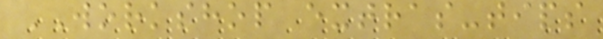WORKSHOP extras-tips
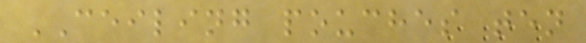CEILING pouches ten
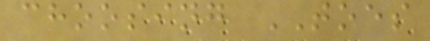choosing TOES
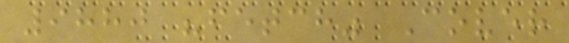9880 "fetch" Cover
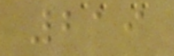219
